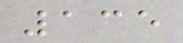135
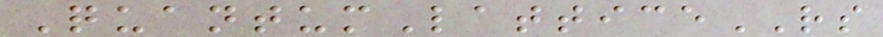QuantumLatticeRS
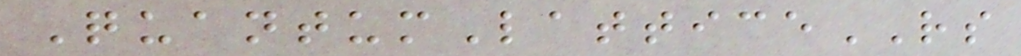QuantumLatticeRS
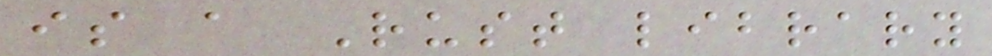is a Rust library
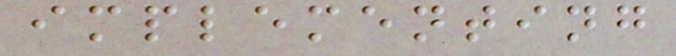implementing
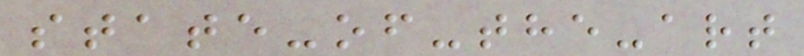state-of-the-art
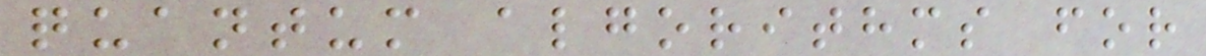quantum algorithms for
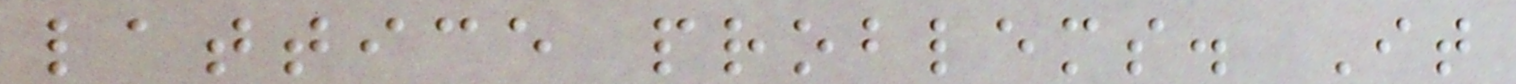lattice problems. It
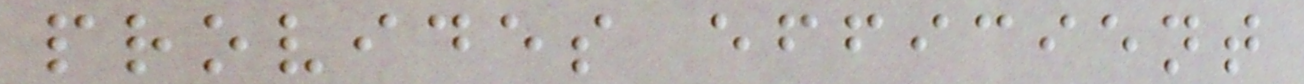provides efficient
